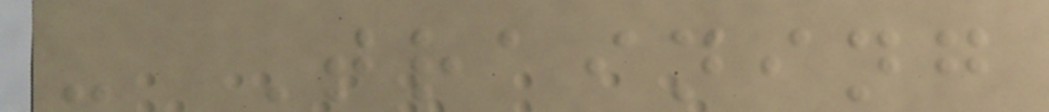- Training
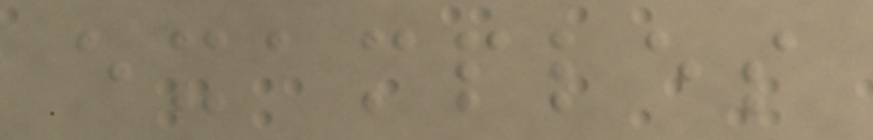examples
